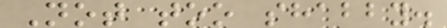Not too shabby.
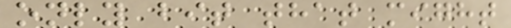only bit that might
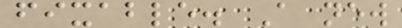fixable. A new
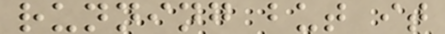running but it
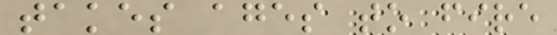takes ages to fire
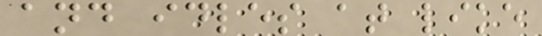and idles at like
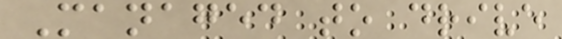Managed to drive
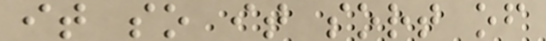it so it sort of
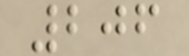206
